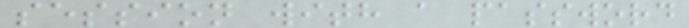session with a password
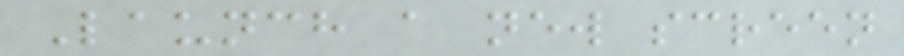Launch a new screen
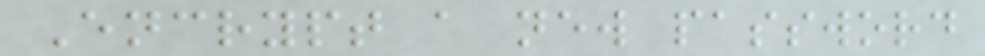Encrypt a new password
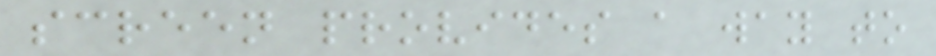screen provides a way to
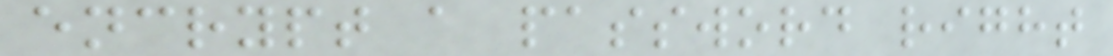encrypt a password right
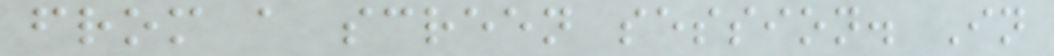from a screen session. In
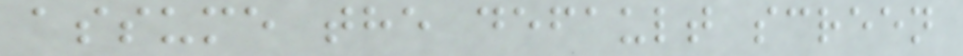assume the default screen
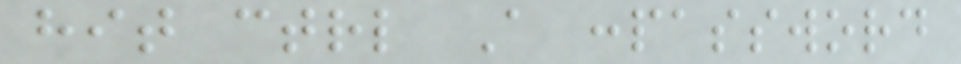hit ctrl A :password
